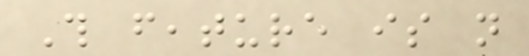This feature is not
